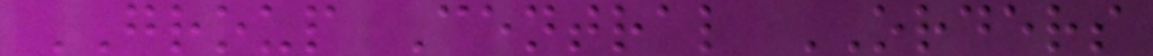GROUP Central ORDERS
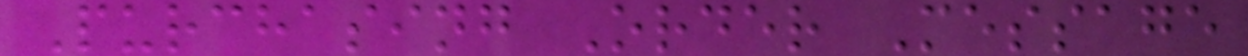Purchasing Order Message
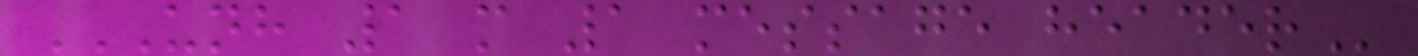UNH 1 M 1 MESSAGE HEADER
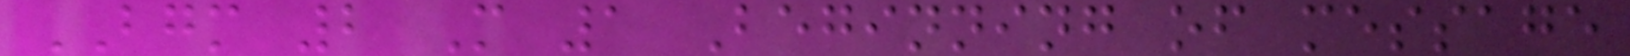BGM 2 M 1 Beginning of message
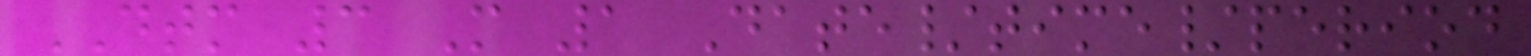DTM 3 M 1 Date/time/period
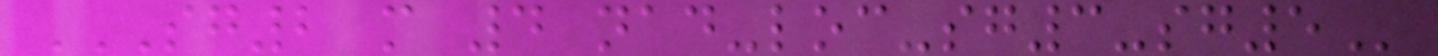SG2 M 4 NAD-LOC-SG3-SG5
